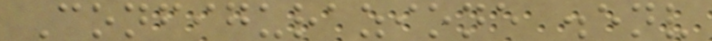Configurazione .env
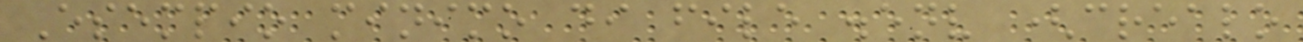Esempio minimo di file .env (crealo
